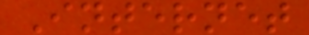Internet
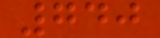740
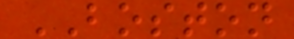BOSTON
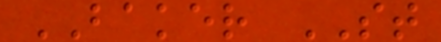BAKER ST
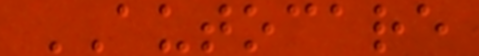AUTOCARE
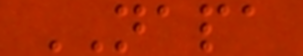NAPA
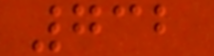732
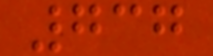737
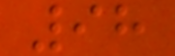98
